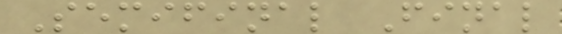Semifinal Final
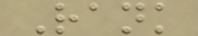Rank
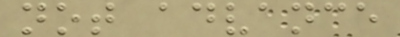not advance
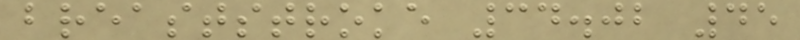breaststroke 34.02 45
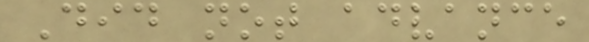Did not advance
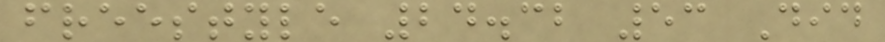freestyle 24.32 53 Did
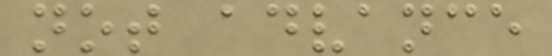not advance
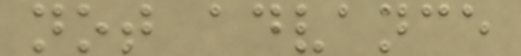not advance
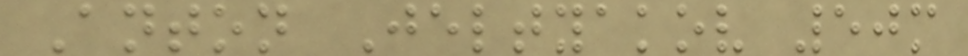Anton Jeltyakov 50m
